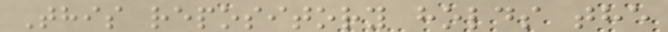This repository holds the
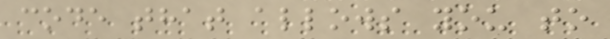code that allows you to
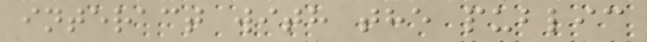interact with the public
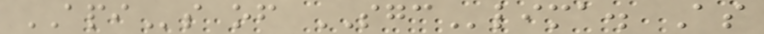APIs of SGClima. As
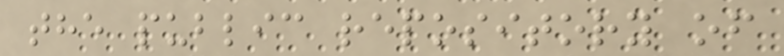the public repository of
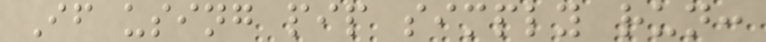If using pip simply run:
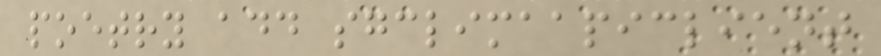poetry add sgclimaapiclient
